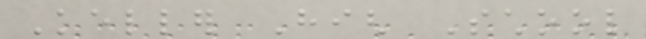Keller High School
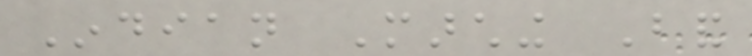Indian Marching Band
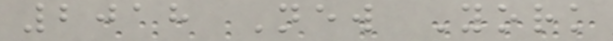2018 New York
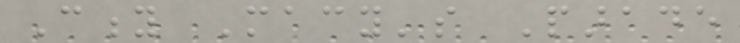City Macy's Parade
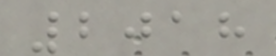2018
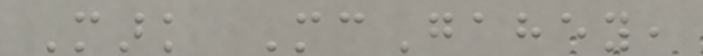Mark McGahey,
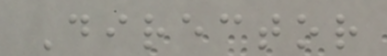Director
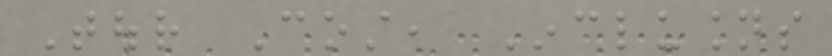Tour Cost, Inclusions
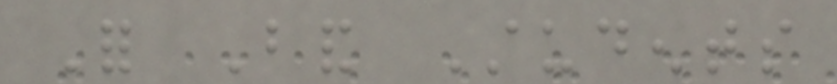For Band Students
